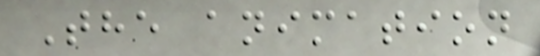The animation
